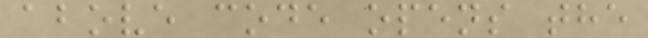above code opens the
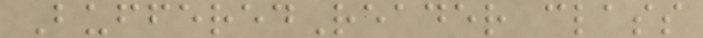BufferedReader class
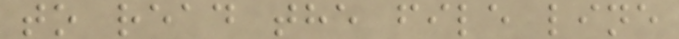to read the file line
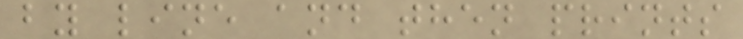by line and then prints
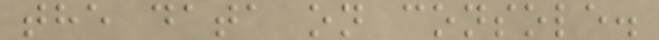the data on console.
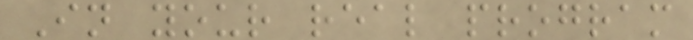In your real program
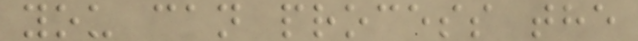you can process the
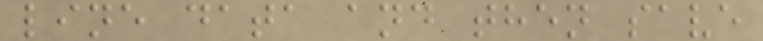line data and then save
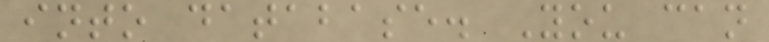into database. You can
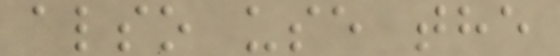also use the
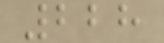228
